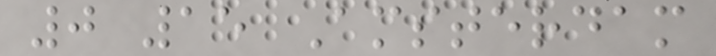0 15 Amsterdam
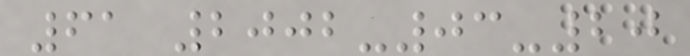61 2002-03-20
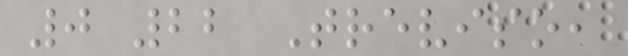0 22 Treviso,
